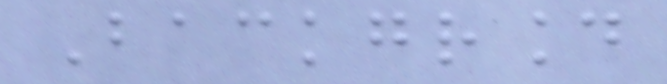Background
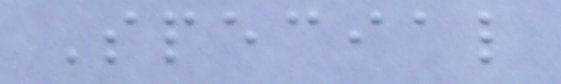Special
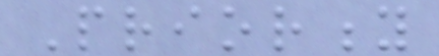Priority
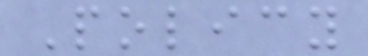Policy
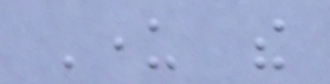Under the
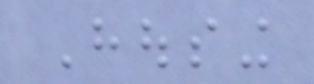Housing
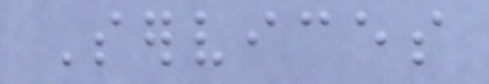Services
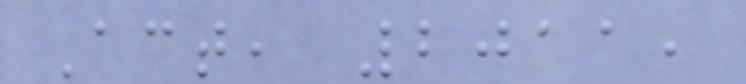Act, 2011,
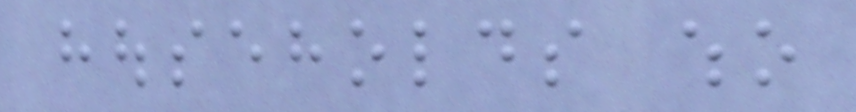households who
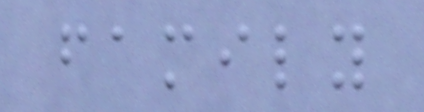family
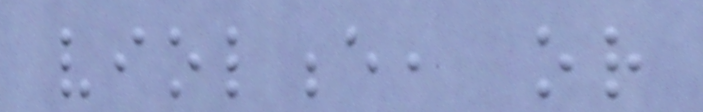violence, or
